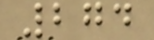274
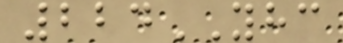224YHC
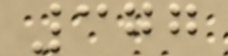377
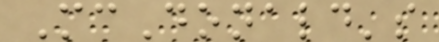McDonald's
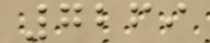7269
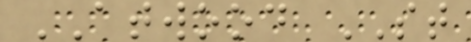ATWOOD ST
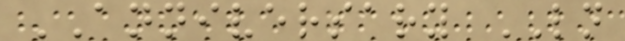ANNIVERSARY LN
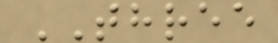THREE
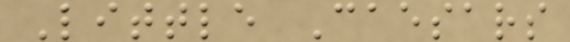Little Caesars
